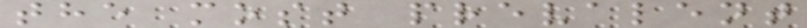the most prevalent
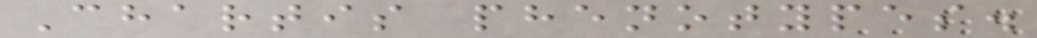Chartis phenotypes.
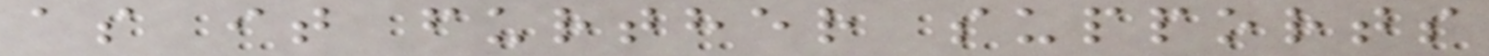as it further supports
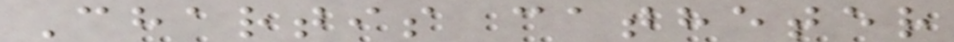Chartis catheter
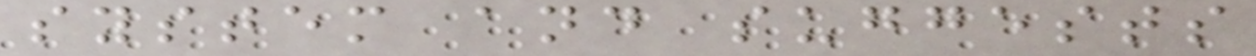system and suggests
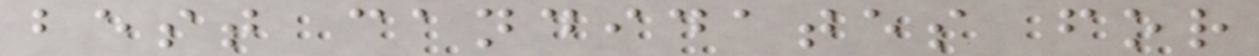best candidates for
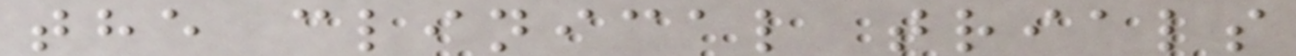the clinical trials
